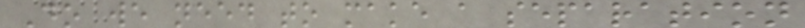Do we need to make a separation
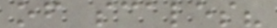of scales?
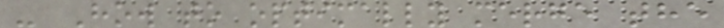- How to optimally merge the
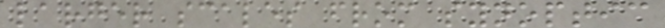larger scales from synoptic
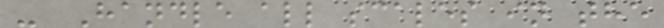- Handle all scales in the
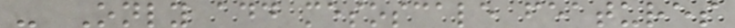- Only add mesoscale features
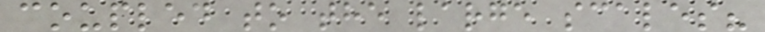coupled to the large scales?
